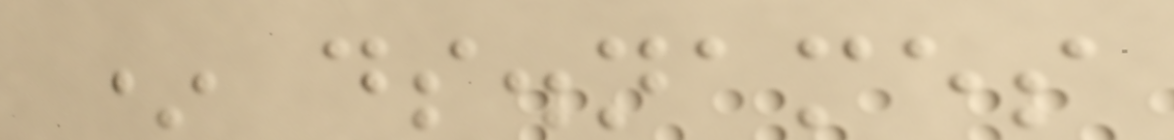* ds.names
